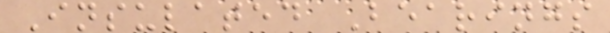Insulated Bearings
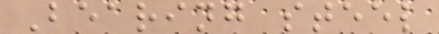Bearing steel
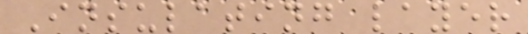Insulating layer
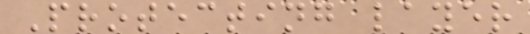Protecting layer
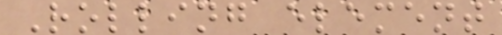Rolling element
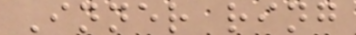Inner ring
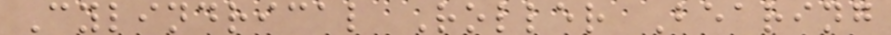Cylindrical Roller Bearing
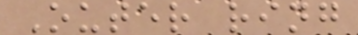Outer ring
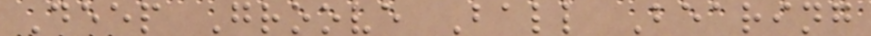Deep Groove Ball Bearing
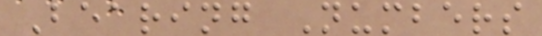Bearing Numbers
